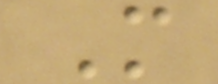M
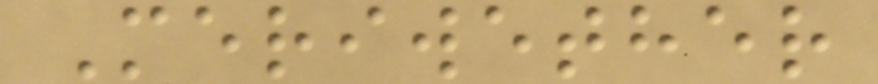Meriwether
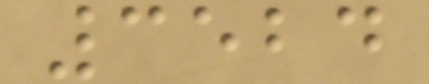3524
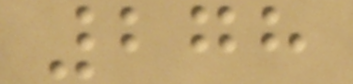278
